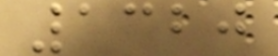1320
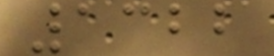1322
